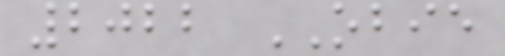2022 OBIE
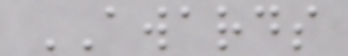AWARDS
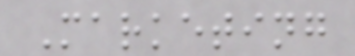Marketing
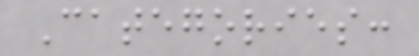Categories:
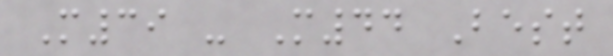M39 - M44 Best
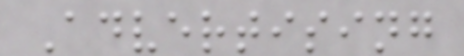Advertising
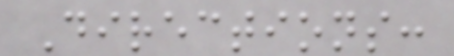Directions:
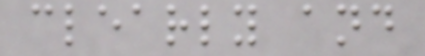clearly and
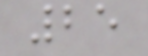25
